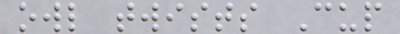owl twists Cup
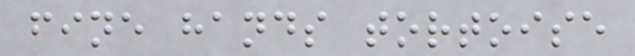fine hands tortoise
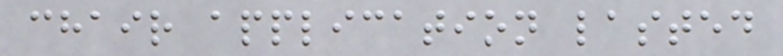chair application lasted
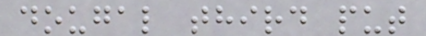dougal third put
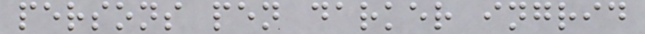persons pen darker ingrid
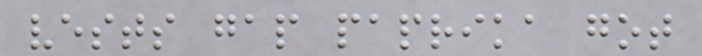vests gap paprika got
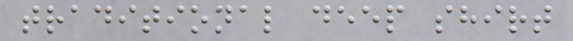traditional deep shirt
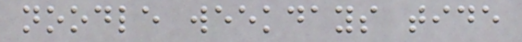noodle weekdays tide
